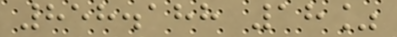858.188 18%
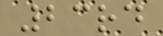23rd
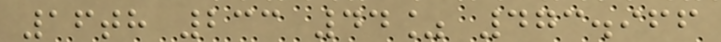16th 233 44% 473.966
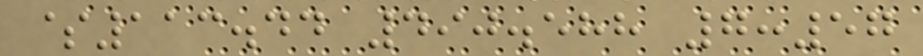$113.44 490.588 7:57
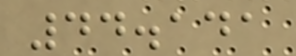44.141
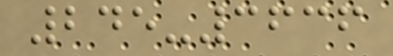245-3636
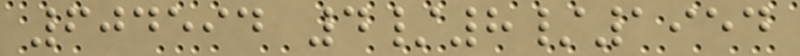604594 4/8/1954
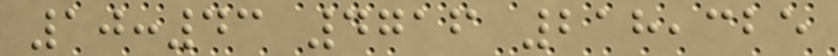10:43 4716 218,325
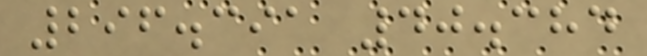296.391 40.384
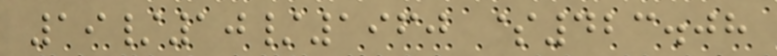19/10/1960 $423.08
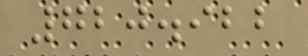720.922
